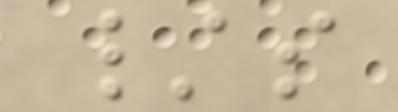/s
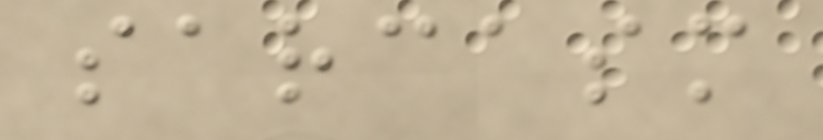sarcasm
